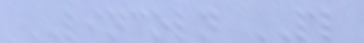LINCOLN PL
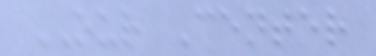OUR Center
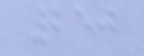250
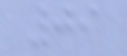09
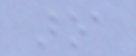Boa
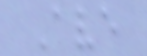Ave
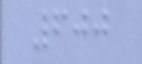600
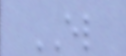EL
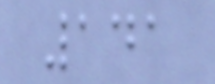141
